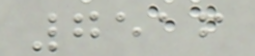7516
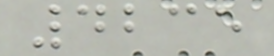4235
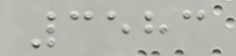3583
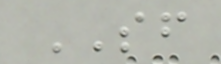SF
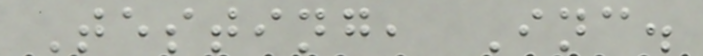Testing, Inc.
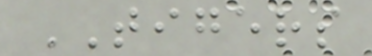TIGERS
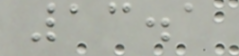13.1
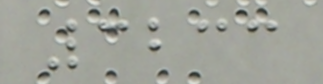3233
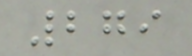279
